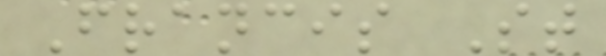Francis St
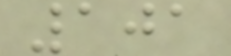101
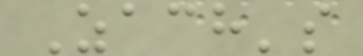Zach's
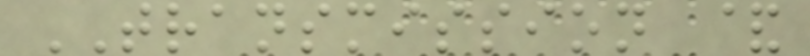TRANSMISSION &
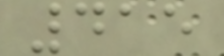415
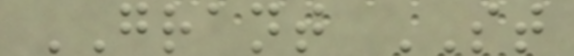GRANT ST
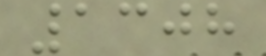1308
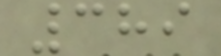389
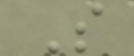S
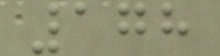178
